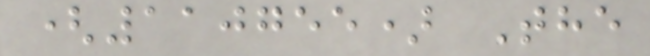(110755) The
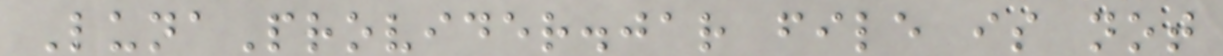LunaProvider.jar file is not
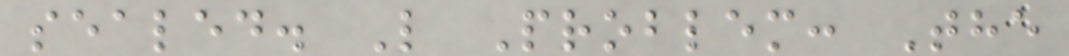sealed. L Problem: The
